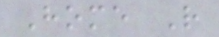Home R
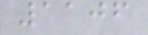1106
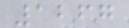1267
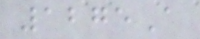1275A
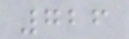726
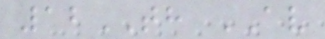12TH AV
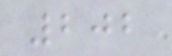202
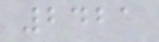2421
